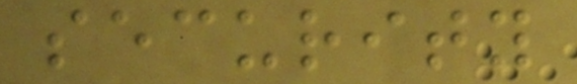security
